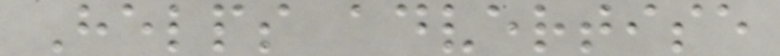Helps advertise
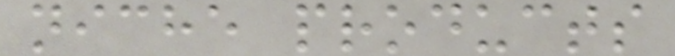niche products
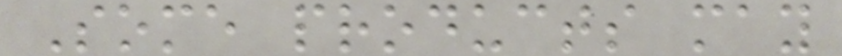Some products may
